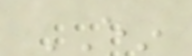EIN
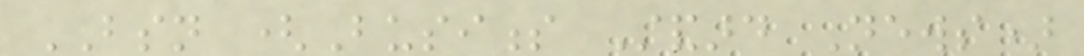BSN (Business Standard News)
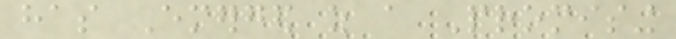has Emerged as a Promising
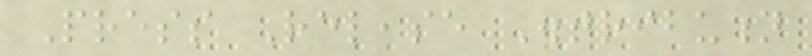Press Release Distribution
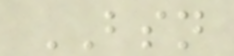BSN
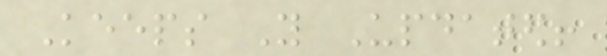Keeps You Updated!
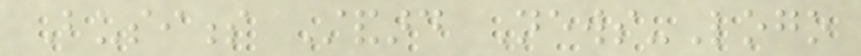Business Standard News-Logo
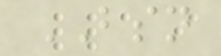BSN
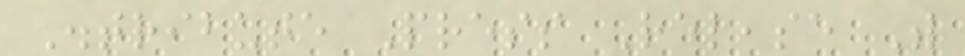Distribute Press Release With
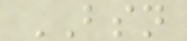BSN
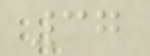37
